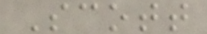Scott
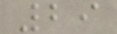29
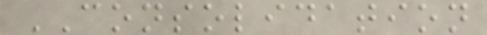CONSOLIDATION
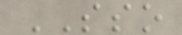SSO
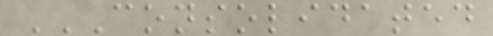CONSOLIDATED
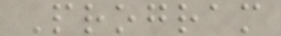Program
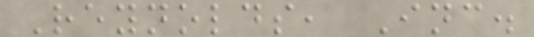Reynolds, Inc.
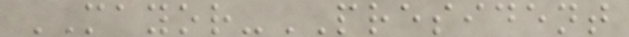MAYOR-PRESIDENT
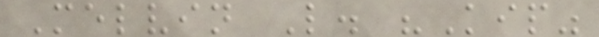Melvin L. "Kip"
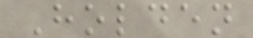Holden
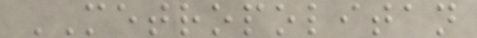METROPOLITAN
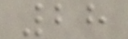28
